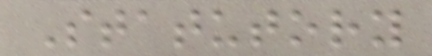Statutory
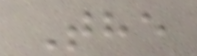The
